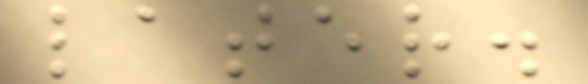later.
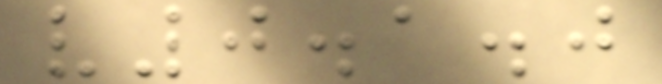v0.1.0
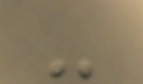-
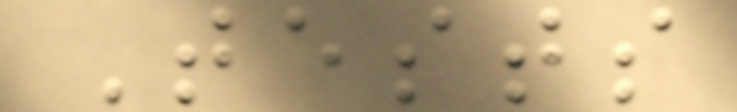Tests
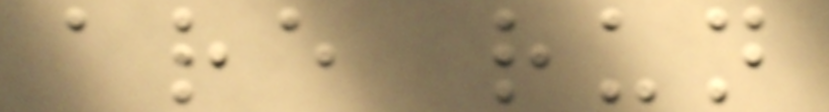are run
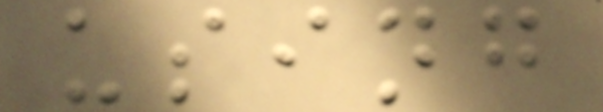using
